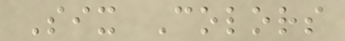Six Colors
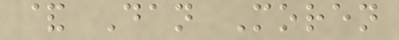& Dan Moren
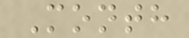Month
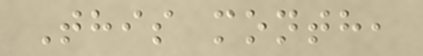This month,
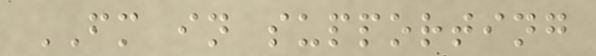FM in supporting
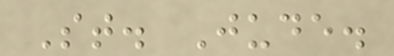St. Jude.
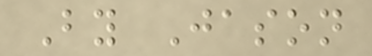By Jason
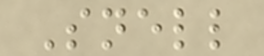Snell
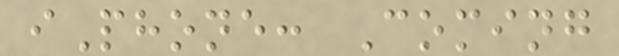iPhone: Coming
